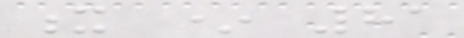x * 81
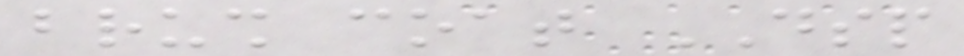brush coat DSP
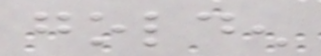golden
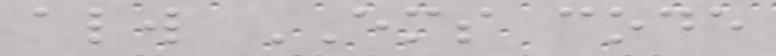always EMS code
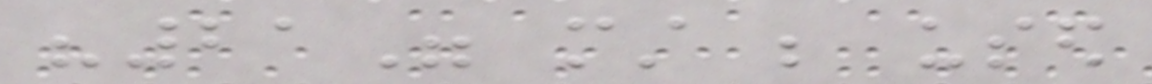"21" must be used
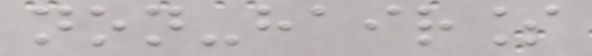non-hairless
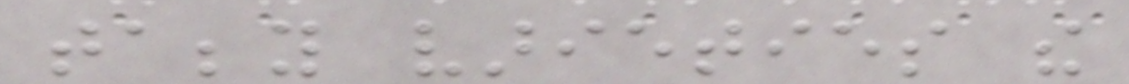tabby varieties the
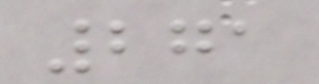271
